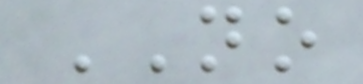NO
